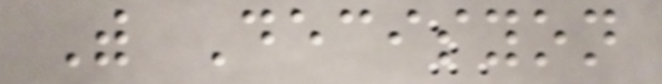With Decisyon
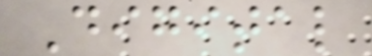Digital
